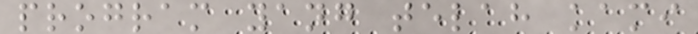program yang telah kami
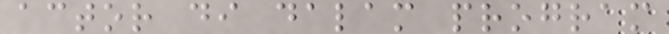actor di dalam program
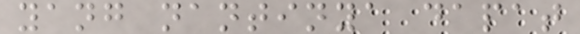yang nantinya dapat
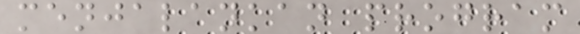menjalankan program
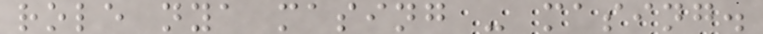role nya masing - masing.
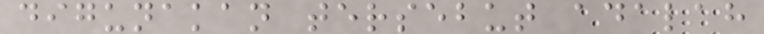digunakan tersebut adalah
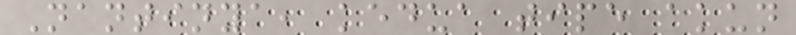Nantinya, kedua tipe akun
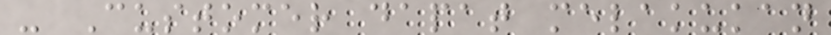- Customer dapat melakukan
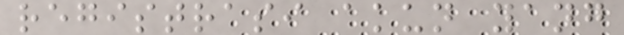registrasi akun yang
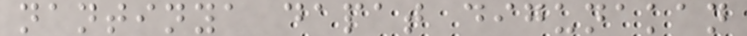nantinya dapat digunakan
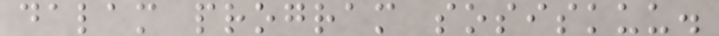dalam program sosiskuu.
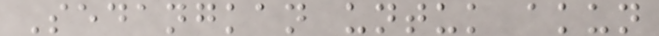Sedangkan untuk akun
